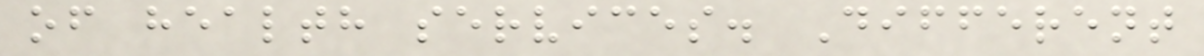of health services. Different
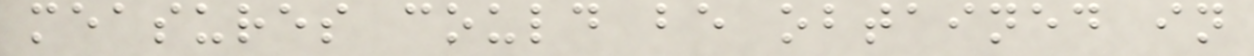measures could be obtained in
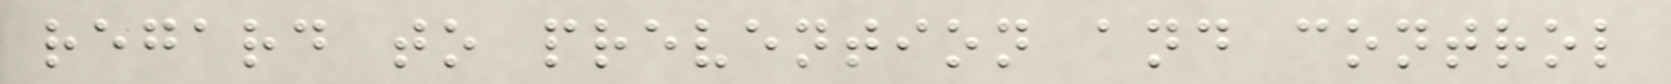regard to prevention and control
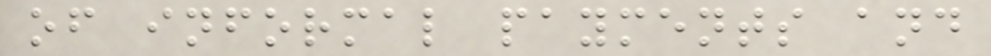of informal payments and
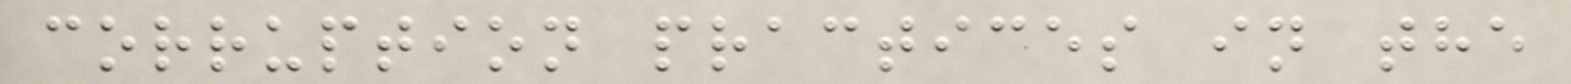corruption practices in the
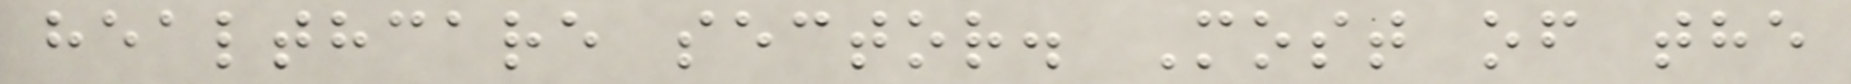healthcare sector. Most of the
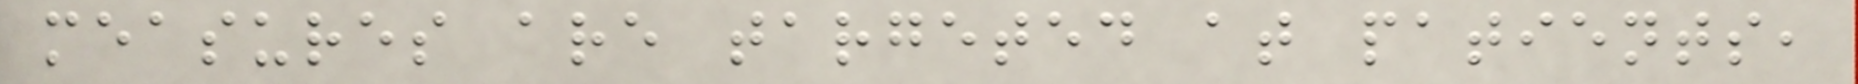measures are targeted at patients,
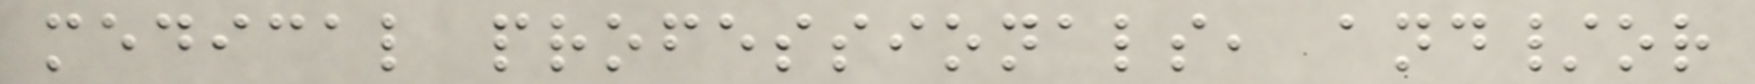medical professionals, and/or
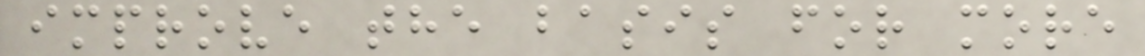improve the basis for more
